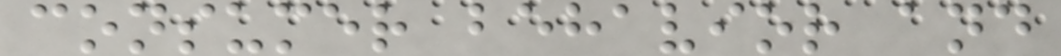consumer behavior and
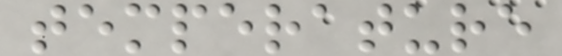temperature
